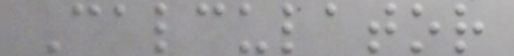Calculator
